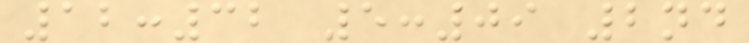12:32 5:09 2nd
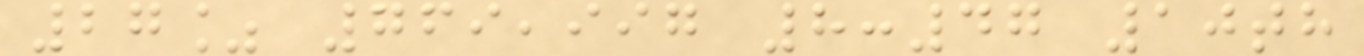27% 769,997 8:47 10th
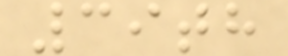39th
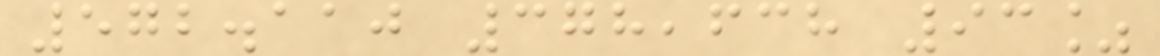572.110 378,638 93%
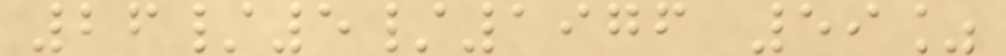26/5/1976 59%
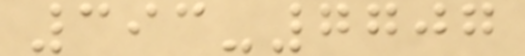393-7707
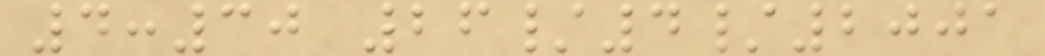4:30 26/4/2001
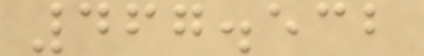467.532
